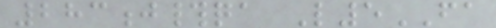283j#qa L5FA
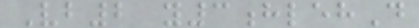Vb2 y3hlehD
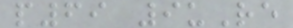p69 9uRe
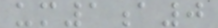um1a0
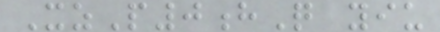XzP0hQ yiu
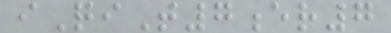iQiT7er7
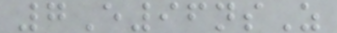7E96nsZ
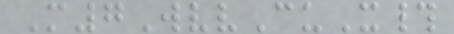M7WvvCuX#
